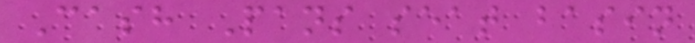Cash Pans seat basin
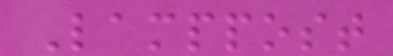Lamppost
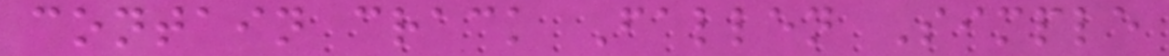contain crack Fallen Simple
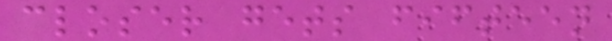closer gets fifteen
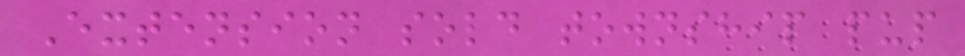Extension sold township pup
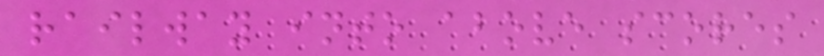railway into above scores
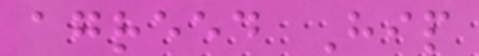agreed Hip
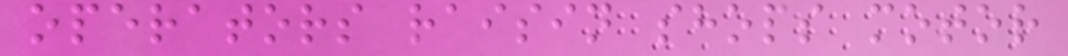operators raisin shops motor
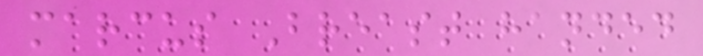marcus Breast handed
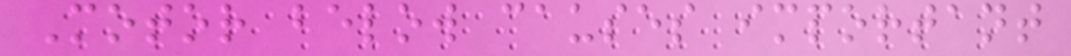Motor below causes important
